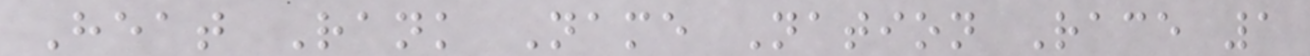Heat Rank Name Nation Race 1
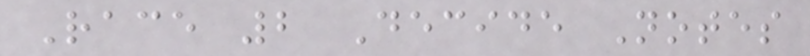Race 2 Decide Notes
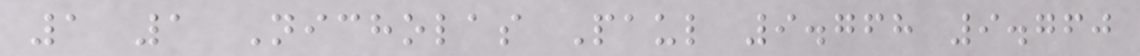1 1 Nicholas Paul 9.768 9.760
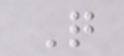Q
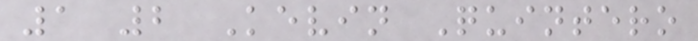1 2 Kevin Quintero
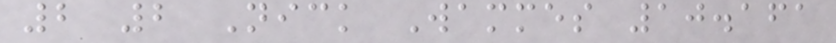2 2 Nick Wammes 10.161
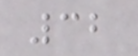32
